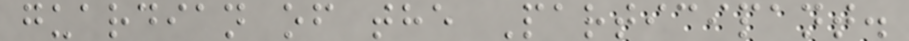guardian of the Participant.
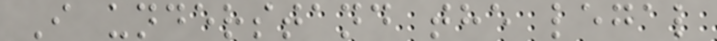I understand the legal
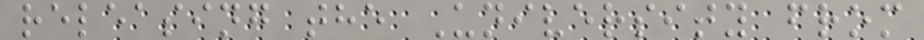releasing the University from
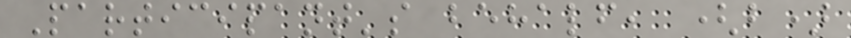Participant's behalf, (b)
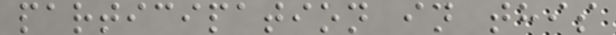participation in this
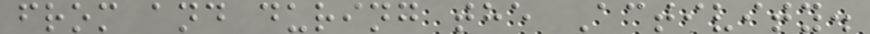from and during the Activity.
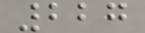227
